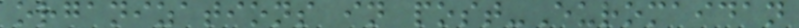organizations in post-Euromaidan
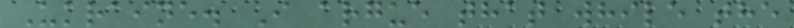Ukraine. I argue that while the
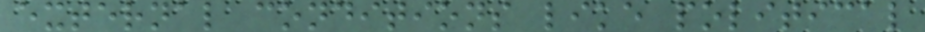external conditions like political
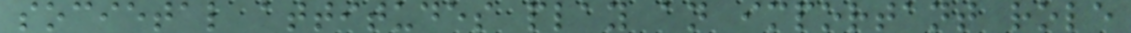societal attitudes play an important role
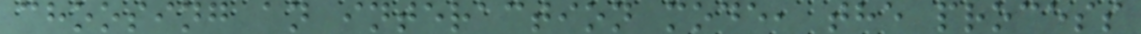choosing an interaction mode, the process
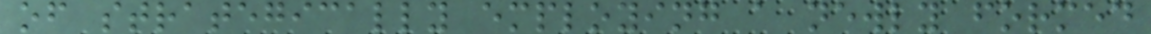of strategically employing a newly formed
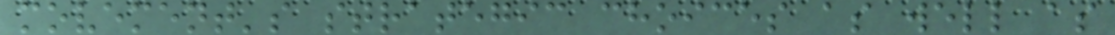movement's strategic choices as well as
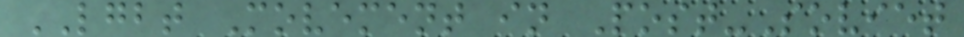LGBT Movement in Post-Soviet
